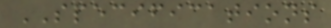SPECIFICATIONS
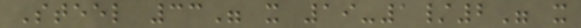Steel 33" x 19-1/2" x
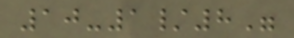10-1/8"
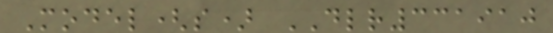Model(s) DLR331910
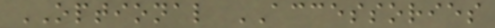OPTIONAL ACCESSORIES
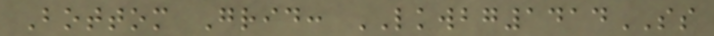Bottom Grid: LKWBG1414SS
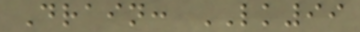Drain: LK99
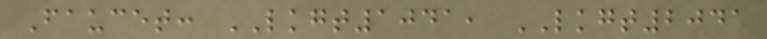Faucet: LKGT1041, LKGT2041
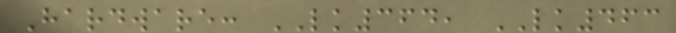Hardware: LK364, LK463
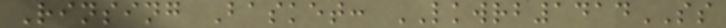Rinsing Basket: LKWRB1414SS
